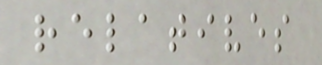relatives
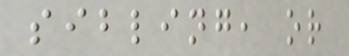sibling, or
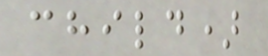child)
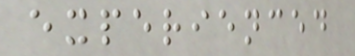experienced
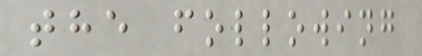the following
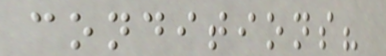conditions?
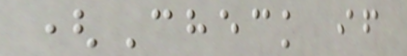(Check if
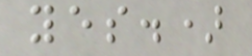yes.)
